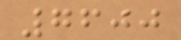7600
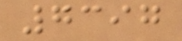7397
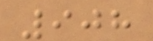908
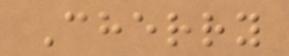Cherry
